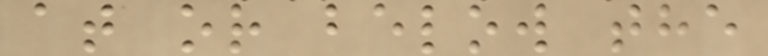at or below the
